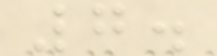7.
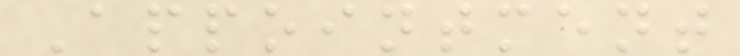Appointment
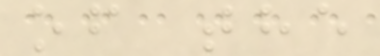of the
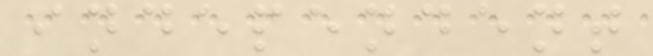independent
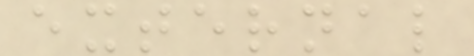external
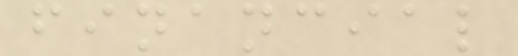financial
